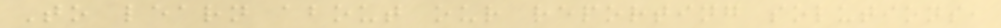To learn about our reporting solutions,
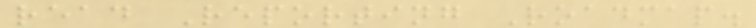read Reporting Roadmap.
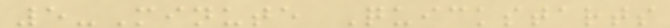5-Minute Quickstarts
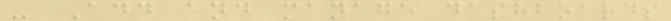- Add and manage dashboards
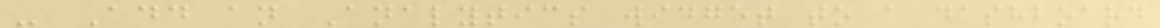- Add an Analytics widget to a dashboard
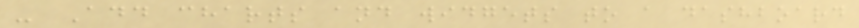- Add charts and widgets to a dashboard
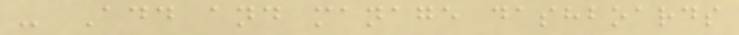- Add and manage dashboards
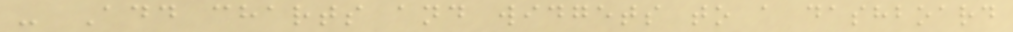- Add charts and widgets to a dashboard
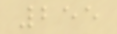255
